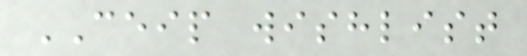CEIP wishlist
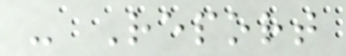- Report
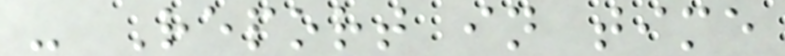- Report in time
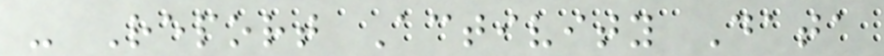- Report Activity Data
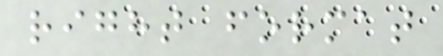right format
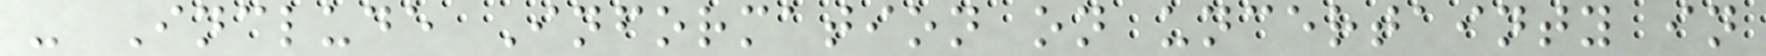- Include Information on uncertainty in
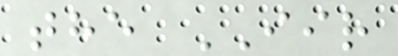the IIR
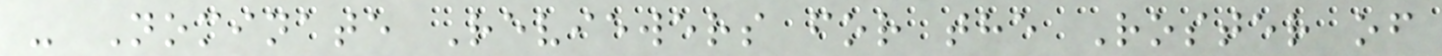- Nominate Reviewers for the Roster of
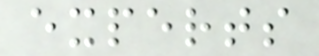experts
